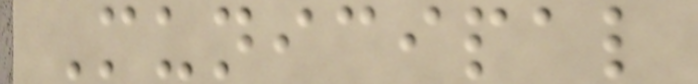Municipal
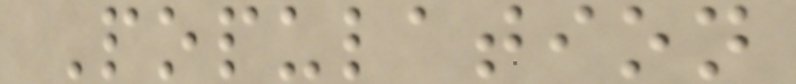Population
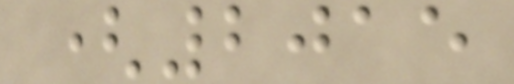(2015
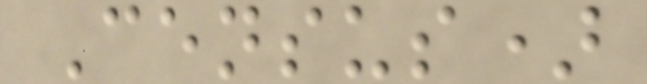Census)
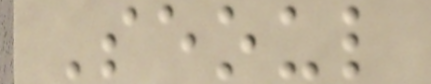Seoul
